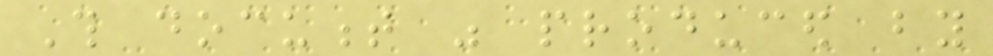This document was produced by
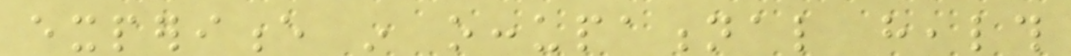experience in occupational health
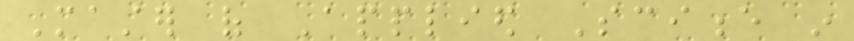Master of Applied Science in
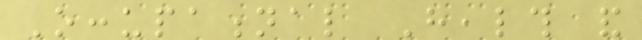Occupational Health and
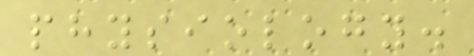physiology.
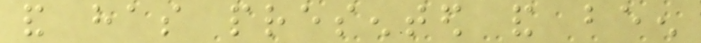and has presented and been
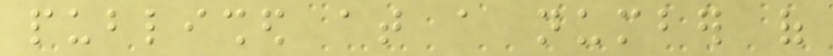published at a number of
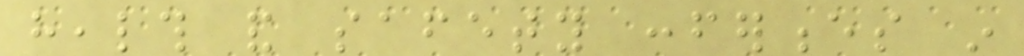health and safety conferences in
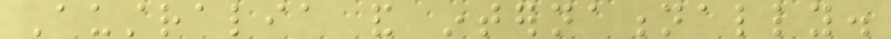Australia and internationally.
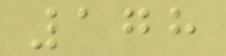178
